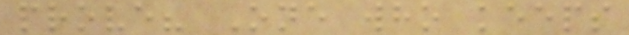prove? One who keeps
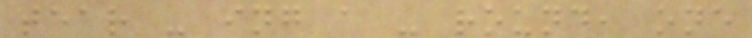tear - ing a - round, one
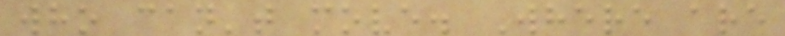who can't move. Where are
